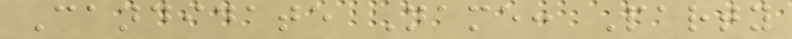Candidate Name: Party
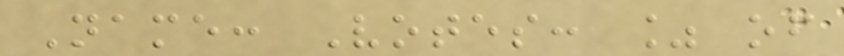Name: Votes: % of
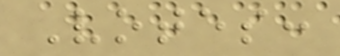Votes:
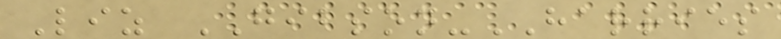Liz GIBSON-HARRIES
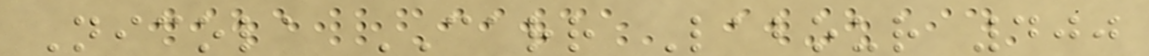Nicola CARR Labour 400
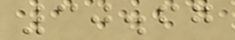30.67
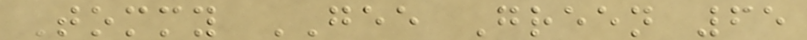Tommy GEE Green 65
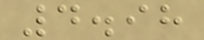4.98
